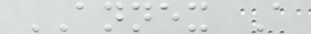ANNEX A
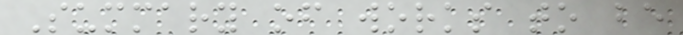Summary of works to be
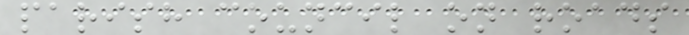parish council on roads
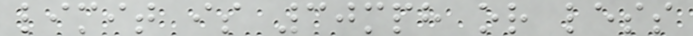limit is 30mph or less
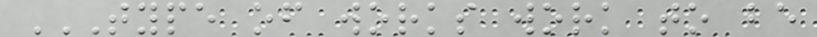TYPE OF WORKS WORK TO BE
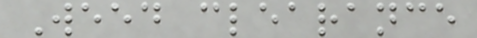Weed clearance
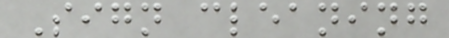Sign cleaning
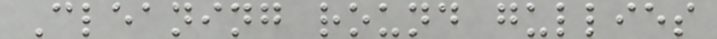Cleaning round gullies
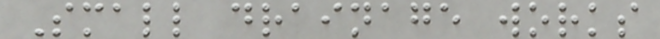Small drainage works
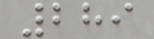289
